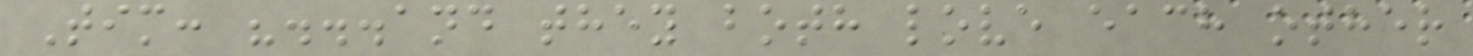Tim: "...and they both love each other
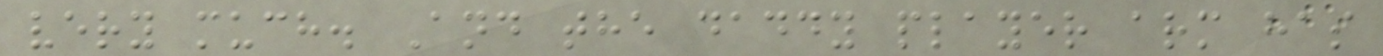very much. And the daddy player arm has
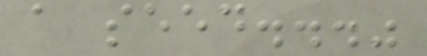a seed..."
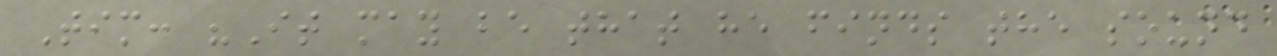Tim: "It may be that he finds the sound
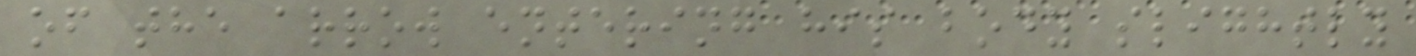of the arrow entering his body slightly
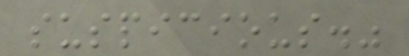suspicious."
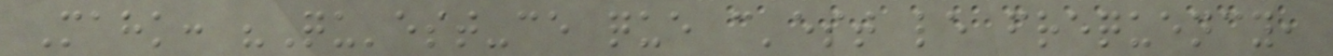Mahk: "Qu'est-ce que c'est le frequency,
